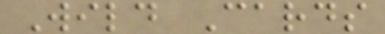Wild Cards
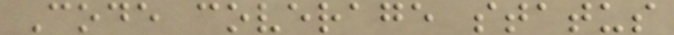Code coverage status
